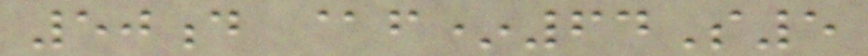50d @f*64S5
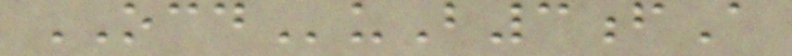OCDuB3fA
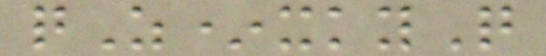qZ*xkyQ
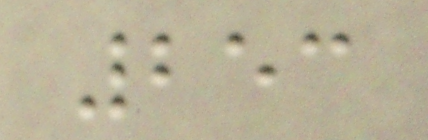253
